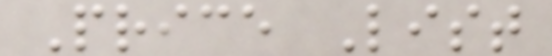Price List
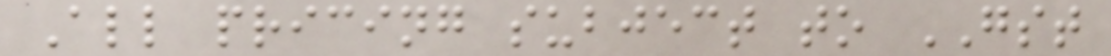All pricing subject to GST
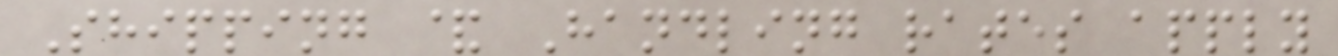Shipping & Handling rates apply
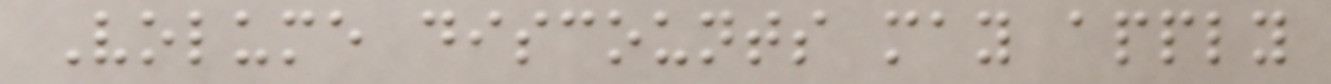Volume discounts may apply
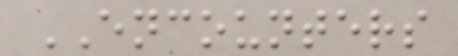ENCOUNTERS
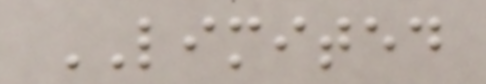LIMITED
